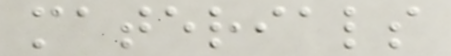materials
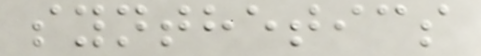synthetics
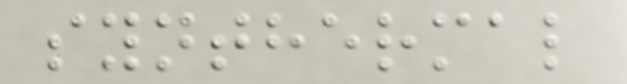synthermal
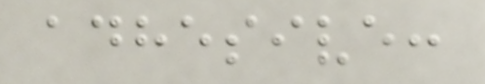adhesive:
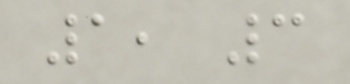1, 3
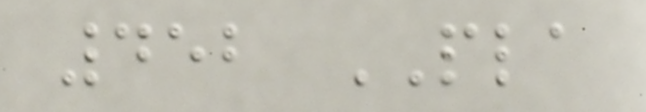452 PLA
